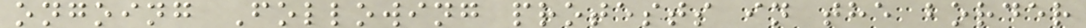ongoing Following protests in the border
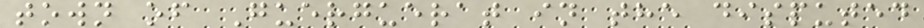town of Guerguerat in the disputed
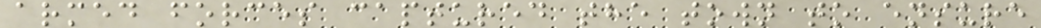armed forces captured the town to ensure
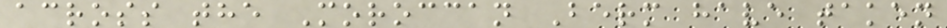across the Moroccan Berm have taken
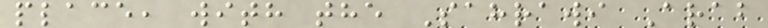place, with the Sahrawi Arab
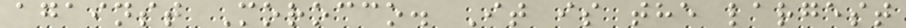against Morocco. It is the largest
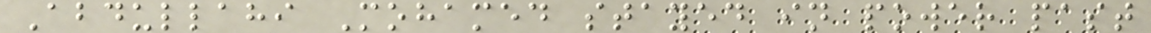Abdullahi Mohamed stayed in power past
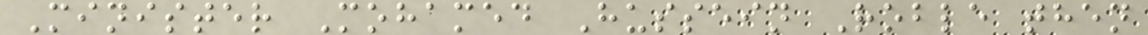Minister Mohamed Hussein Roble then
